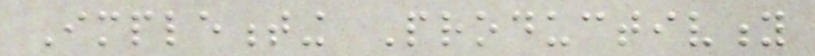Implementing Productivity
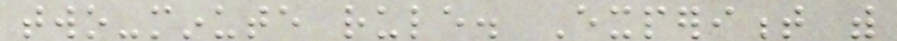two-minute rule. Experiment with
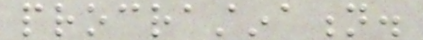procrastination.
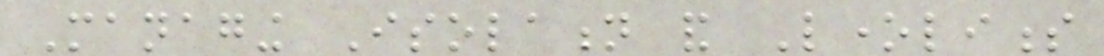Managing Isolation and Loneliness
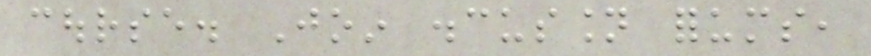course. Join discussion forums,
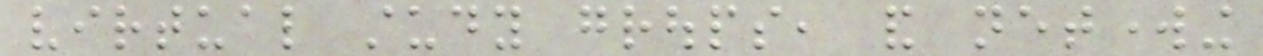virtual study groups, and networking
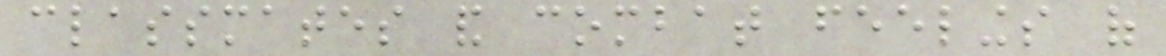classmates and combat feelings of
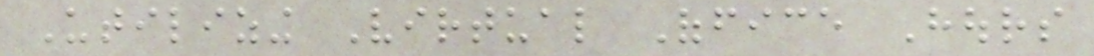Utilizing Virtual Office Hours
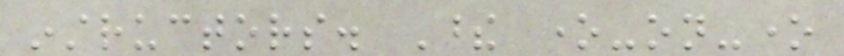instructors. These one-on-one
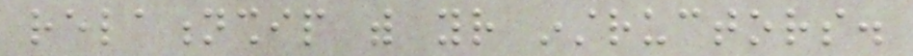relationship with your instructors.
